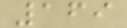169
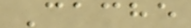Cache
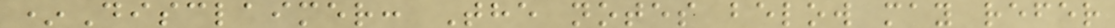*Disclaimer: The notes below may refer
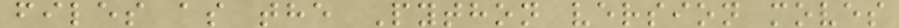files as the Python version moves
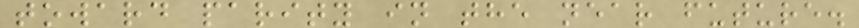toward parity in the near future.
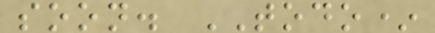soon. TODO*
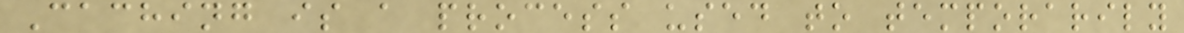Caching is a process used to temporarily
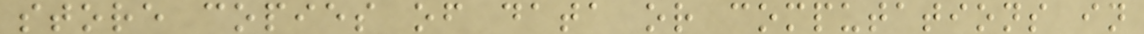store copies of data or computations in
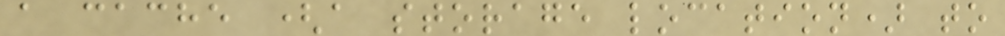a cache (a storage location) to
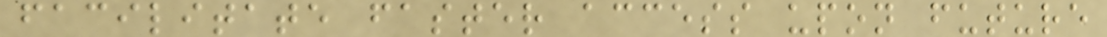facilitate faster access upon future
